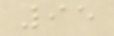95
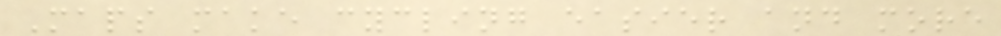Maps make cycling easier and more
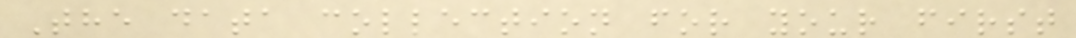The data collection for your first
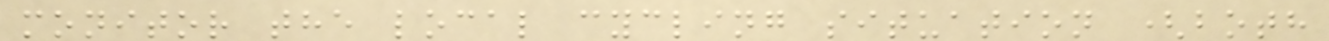monitor the local cycling situation (both
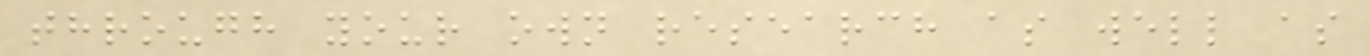through your own research as well as
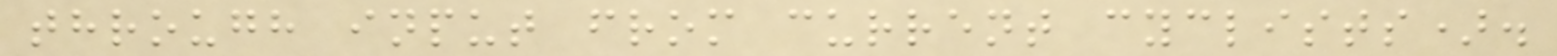through input from current cyclists).
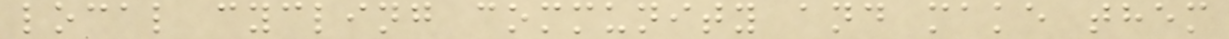local cycling community and make them
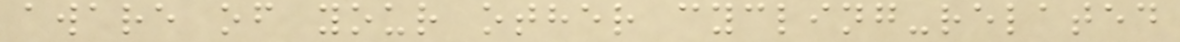aware of your other cycling-related
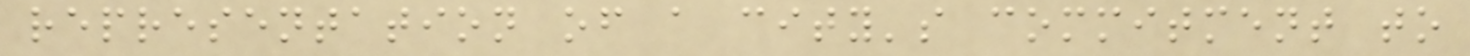representation of a city's commitment to
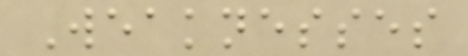Weaknesses
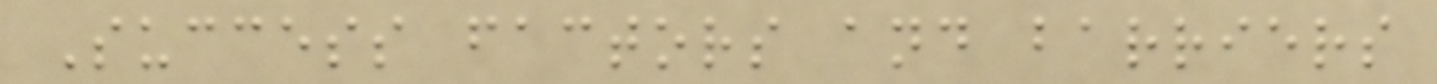Success factors and barriers
